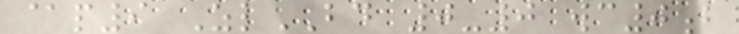@p9 ZlBD 0-0 wc0b
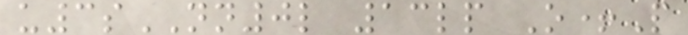u3sNN0l 13lp O+P
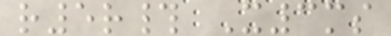r5r# X3ms
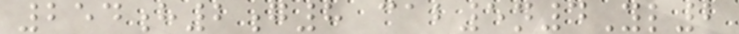254h2g8 cab5n4Yl2
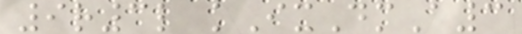9r3l kIxDmA3
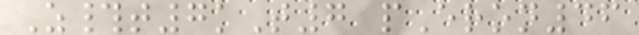Z#t7kT7 pEron46
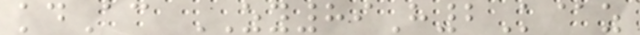kdAc ZY89H2K@z
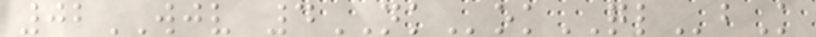02WJV 4NKokQLbK
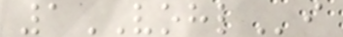1VOHLi
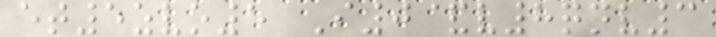et5zvo5 I0&v8qnv3
